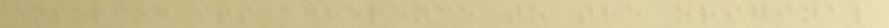ensuring its adherence to the original
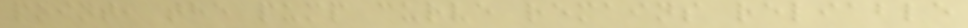point, the pump curve remains reliable
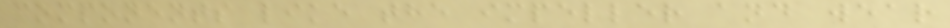components like the impeller and wear
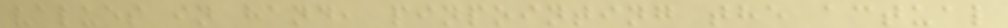values in hand, pinpointing the actual
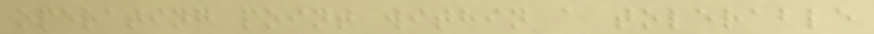operating point within a tolerable
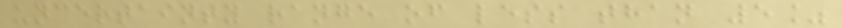uncertainty range of less than 5%
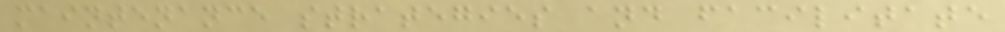maintenance strategies and facilitate
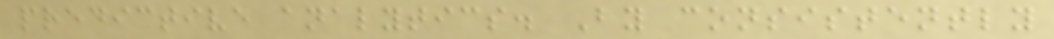predictive analytics. By consistently
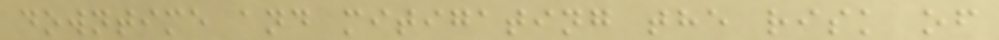downtime and mitigating the risk of
